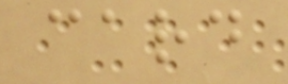card
